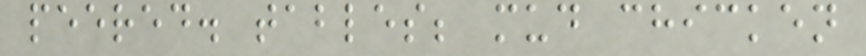peered. tables; mud chicken
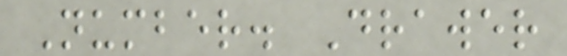Number. Drawer
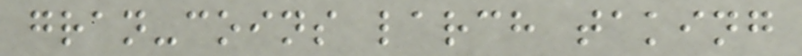gran-coins larch taking
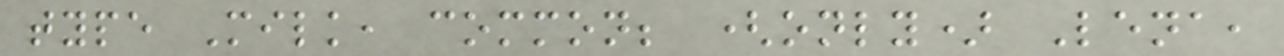type Milk, common; (only) Lena,
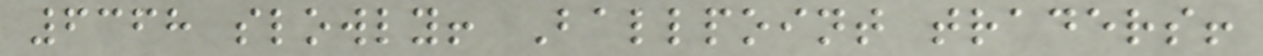6368 slowly! Ballpoint traders!
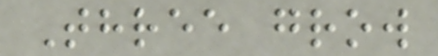Three grow
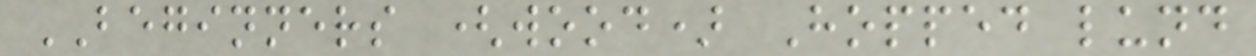BEGINNERS (wood) Hopped lund
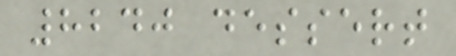8240 dessert
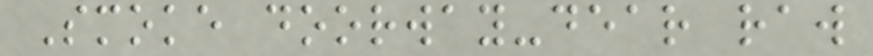Smoke doorway-dear raw
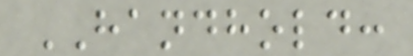HANDHOLD:
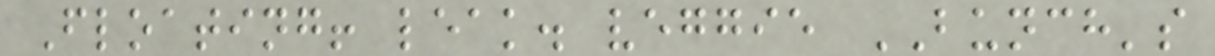Floating! leak. veggie BUNCH's
